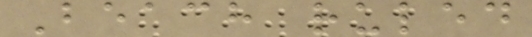Beach ruled
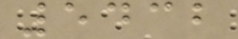5432
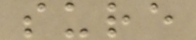sure
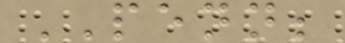PENN;
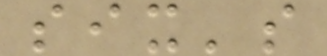six's
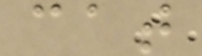cat
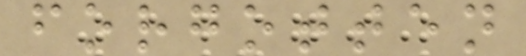forgotten
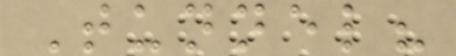Tunnel?
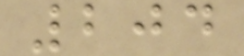204
